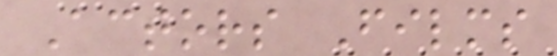Actors Films
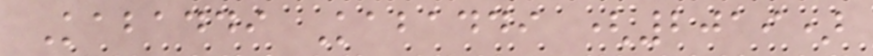Kabaddi Kabaddi (2019)
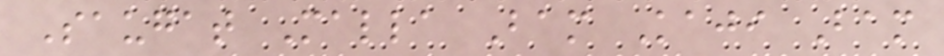Saugat Malla Bam Kaji Bam
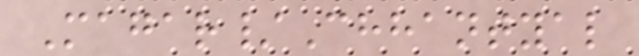Magar/Chhantyal
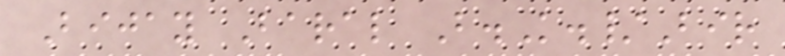Bijay Baral B.K./Bir
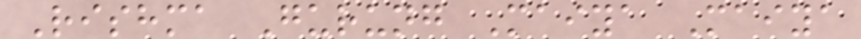Rishma Gurung Maiya Maiya
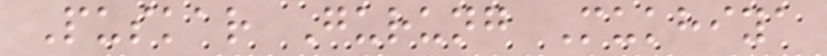Puskar Gurung Mukhiya
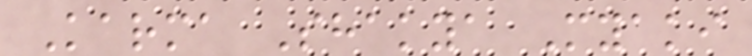Karma Shakya Myaki
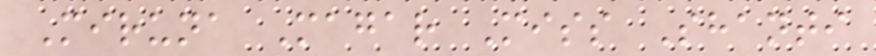Miruna Magar Miss Shanti
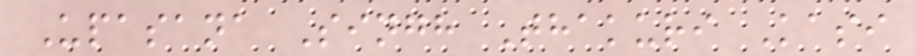Upasana Singh Thakuri Kasi
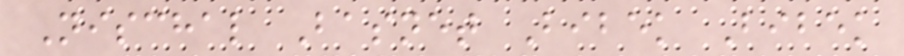Nischal Basnet Bibek Bibek
